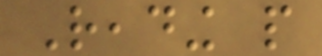Reading people
